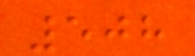508
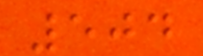504
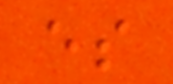es
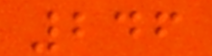246
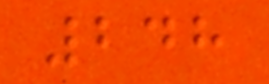248
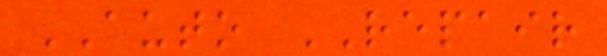AUTO REPAIR
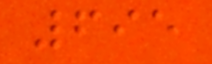695
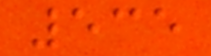535
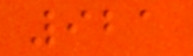921
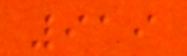919
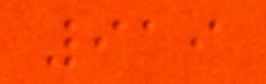919
